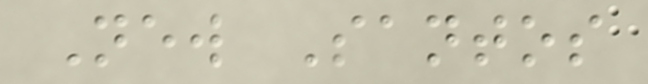New Santos
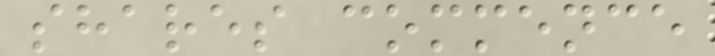shares commence
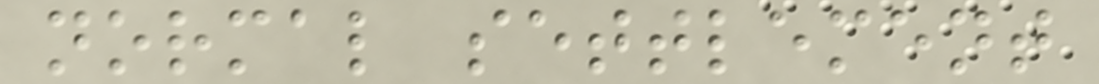normal settlement
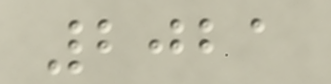2021
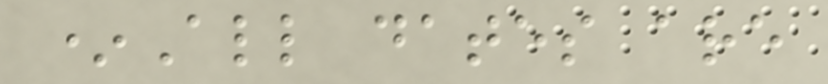*All dates are
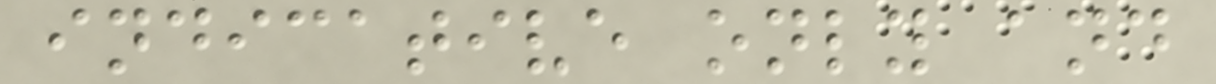indicative only and
